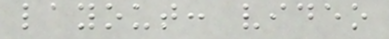layout: video
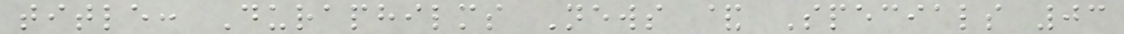title: Duraphilms News & Specials 03
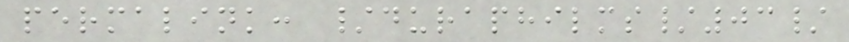permalink: /duraphilms/03/
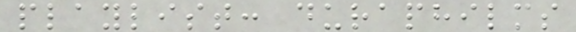playlist: duraphilms
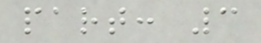part: 3
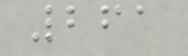261
